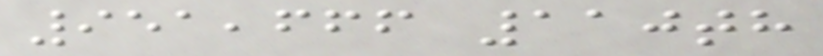951,666 110th
